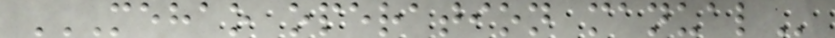MEHAO OPERATION MANUAL
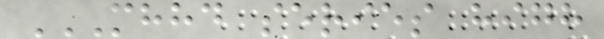MHHD SERIES HIGH
